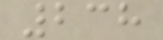238
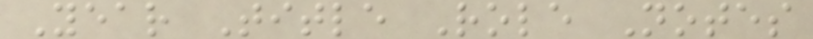Year Title Role Notes
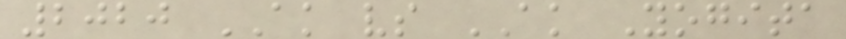2020 AK vs AK Yogita
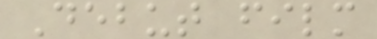Debut film
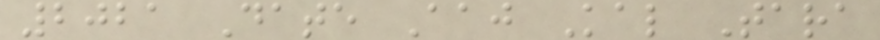2021 Date Aaj Kal Tara
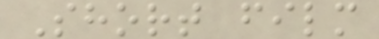Short film
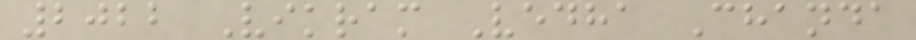2022 Vikram Vedha Chanda
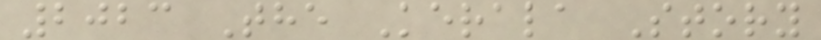2023 The Kerala Story
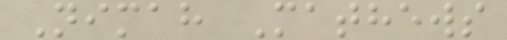Nimah Mathews
